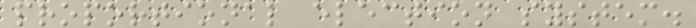proportional election system.
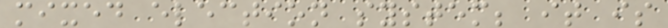mixed election system; it is
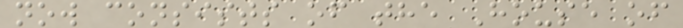now consists of the House of
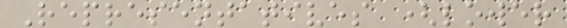Representatives (lower
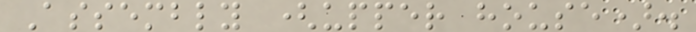Assembly (upper house).
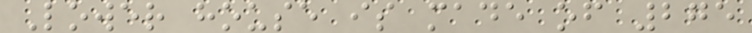Lower house is made of 275
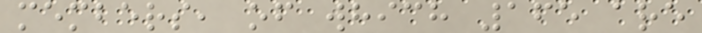members, of which 165 are
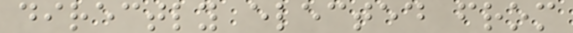directly elected from
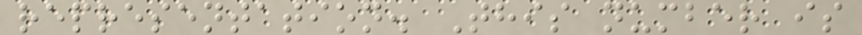representation. This number is
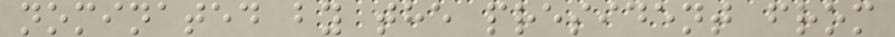nominated by the president from
